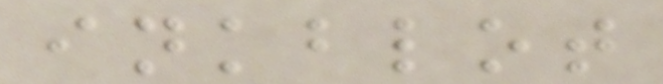inkblot
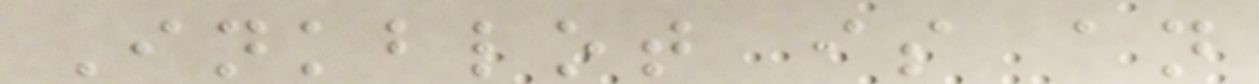Inkblot is an
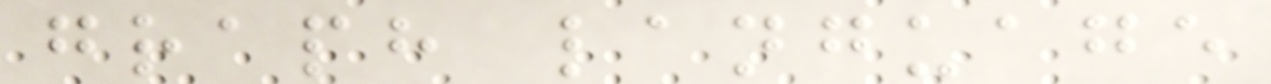graph language
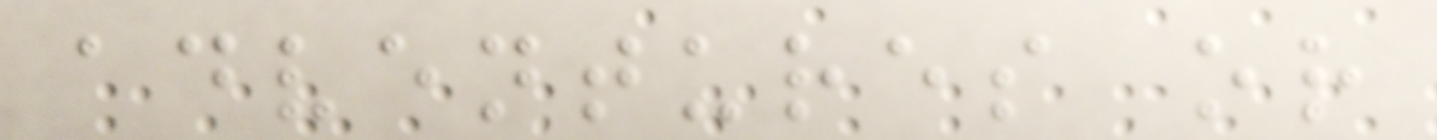adventures or
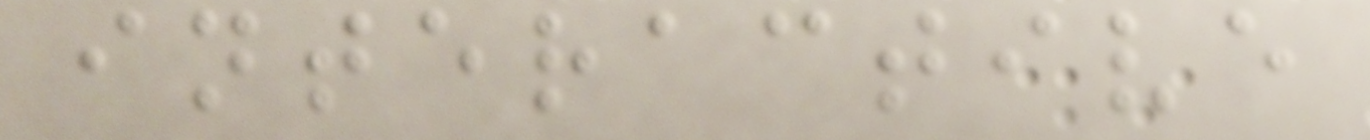interactive
